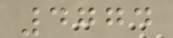4774
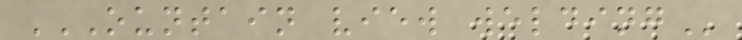OUNTAIN VIEW WELDING
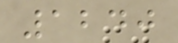1240
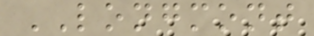LONGMONT
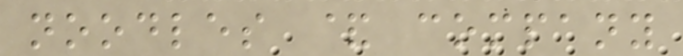noodles & company
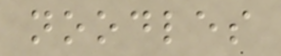noodles
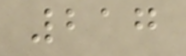217
